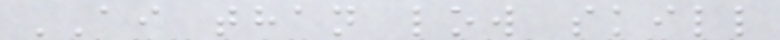AI than low skill
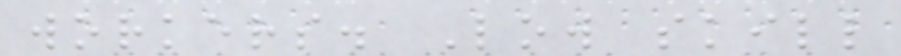workers. Low skill
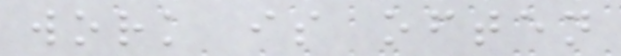work is often
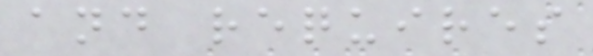and requires
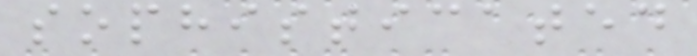sophisticated
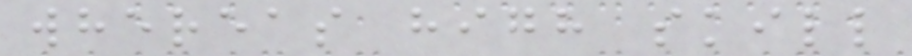whereas high skill
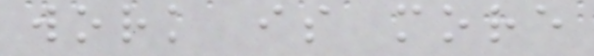work is more
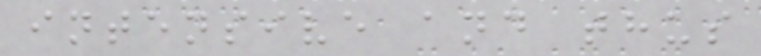intensive and thus
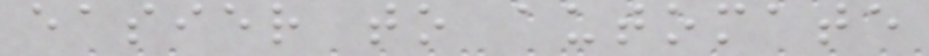easier to automate
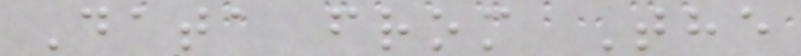Data from The
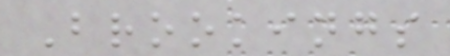Brookings
